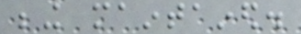being maintained.
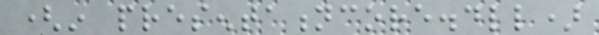(in presentationcore.dll)
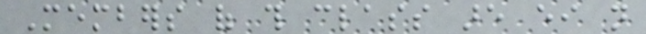Members of this class are either not
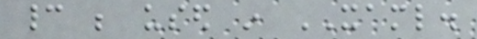cannot be used in XAML.
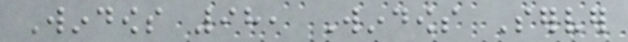Windows 98, Windows Server
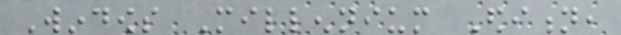Windows Millennium Edition,
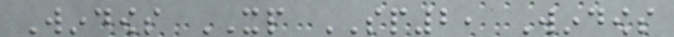Windows XP SP2, Windows
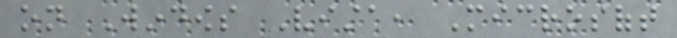on Windows Vista, Microsoft
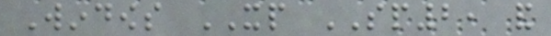Windows XP SP2, and
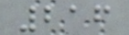216
